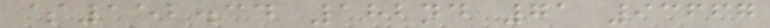$152.34 182nd 71 93667
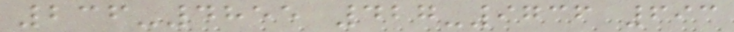236-4855 427-9736 693
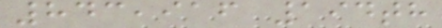843,916 194th
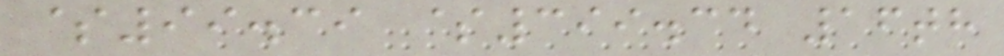$99.39 $399.34 16th
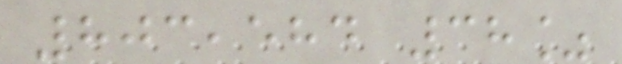803,584 38%
